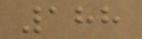188
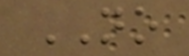NO
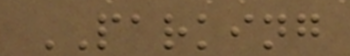PARKING
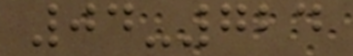04-724
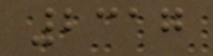2317
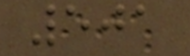501
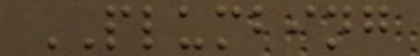PLUMBING
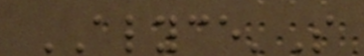ALYCE'S
